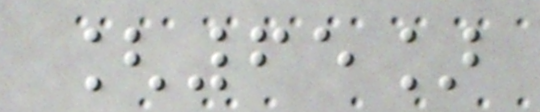[65]
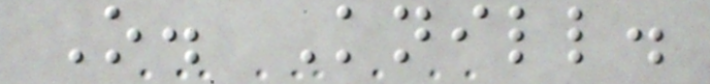O. Knill.
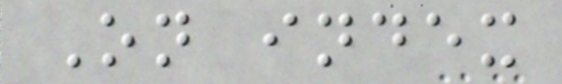On index
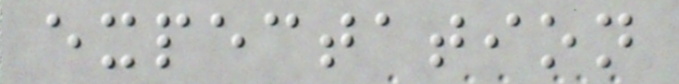expectation
